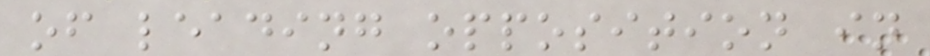of leading opposition in
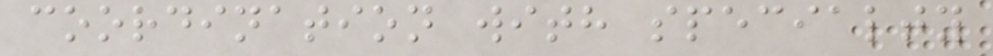coordination with specialty
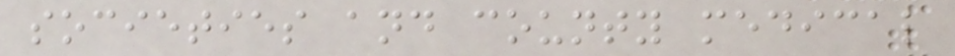societies and county medical
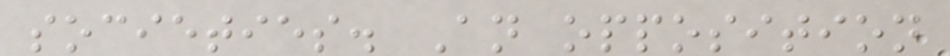societies. An opposition
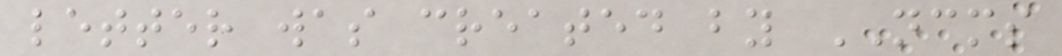letter was created by NCMS
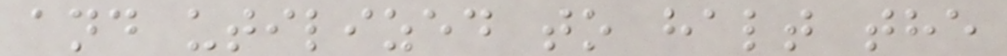and utilized to halt the
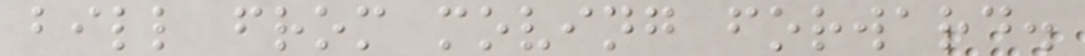bill from moving forward.
